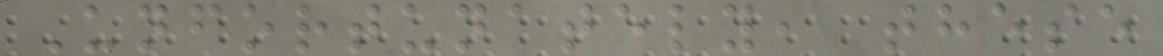Unfortunately, these
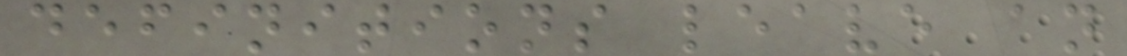definitions leave an
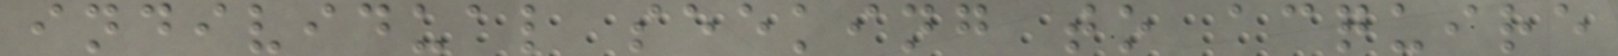individual seeking to acquire
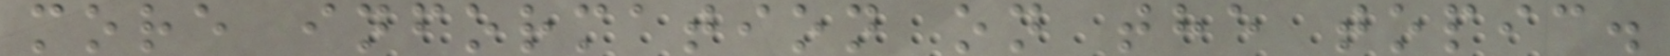more information on the topic.
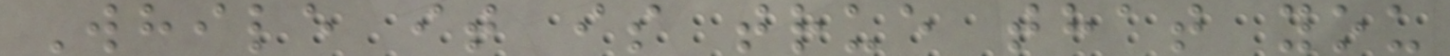While it is true that you
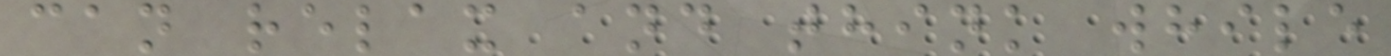can relax and think while
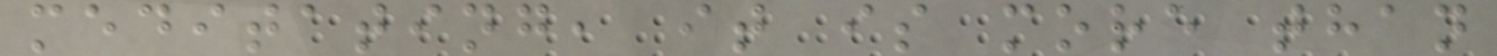meditating, it is more than
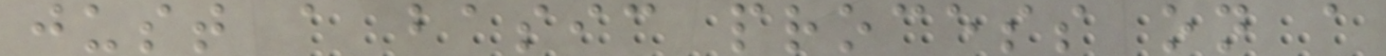just a basic process on a
